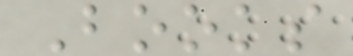Books
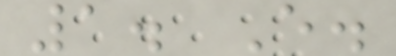1. E.
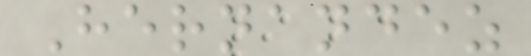Hernandez
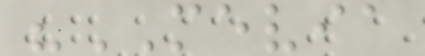"MEVIA
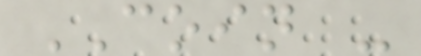COIN -
